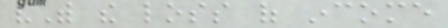"With the loss of income
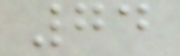74
